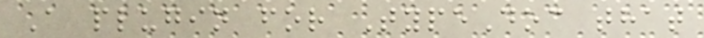A plugin for TypeDoc that
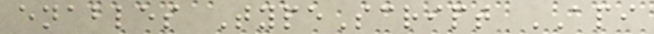enables TypeScript API
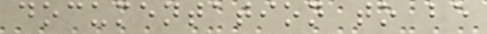documentation to be
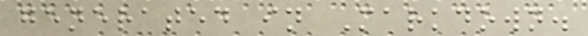generated in Markdown.
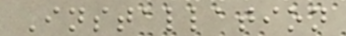Installation
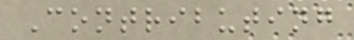Contributing
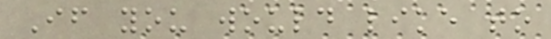If you would like to
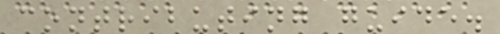contributing guide.
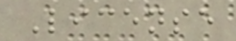License
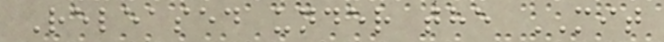Released under the MIT
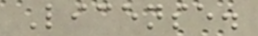License.
